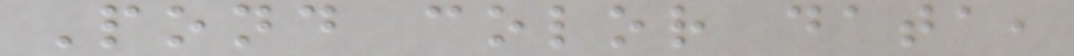Pond color data,
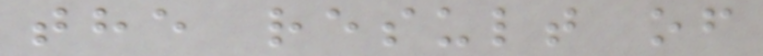the result of
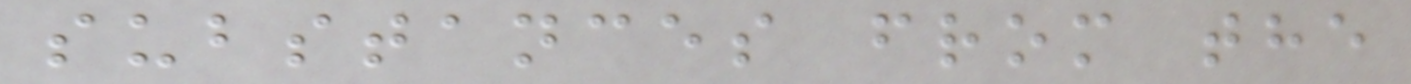substances from the
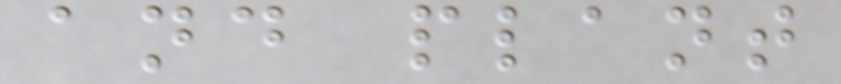and plant
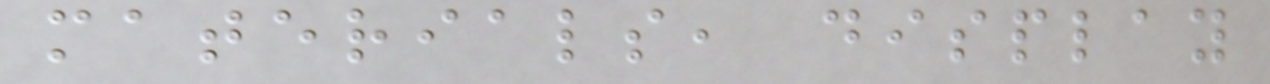materials, display
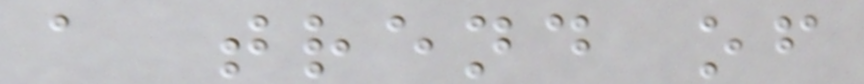a trend of
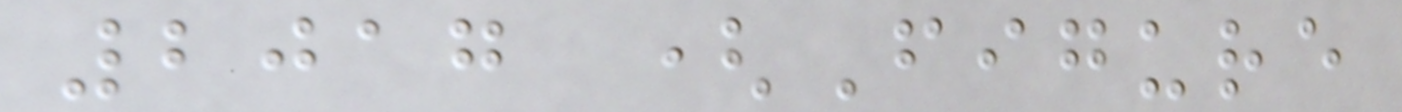2017 (Figure
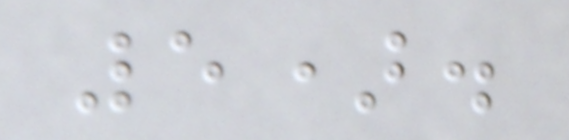5).
